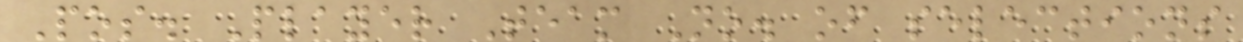Pos. Player Team No. of selections
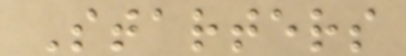Starters
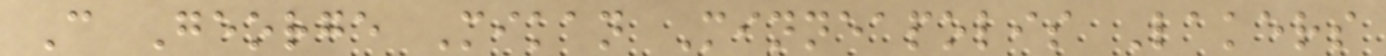C George Mikan Minneapolis Lakers
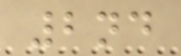2nd
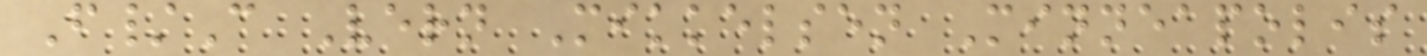F/C Vern Mikkelsen Minneapolis
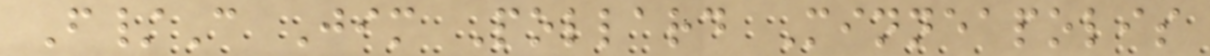F/C Jim Pollard Minneapolis
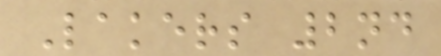Lakers 2nd
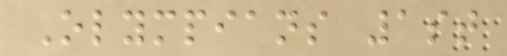Olympians 1st
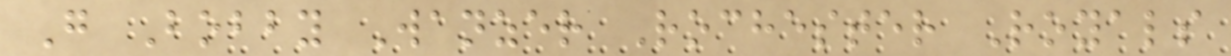G Bobby Wanzer Rochester Royals
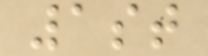1st
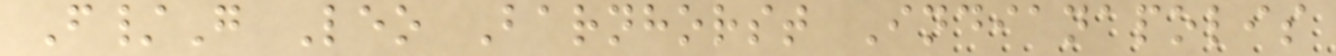F/G Leo Barnhorst Indianapolis
